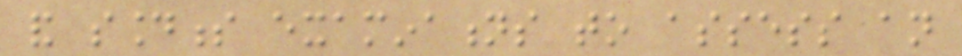and soundness examinations to assess an
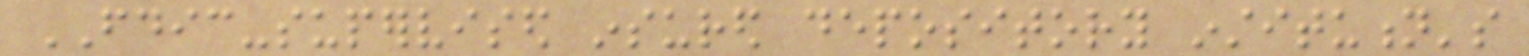FDIC-supervised insured depository institution's
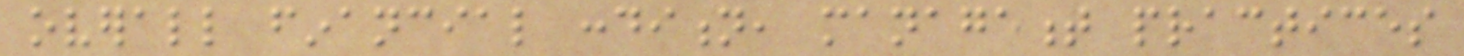overall financial condition, management practices
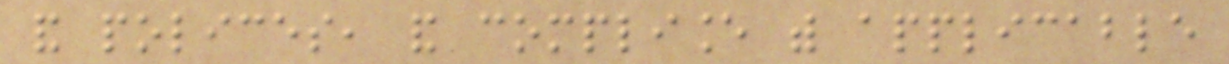and polices, and compliance with applicable
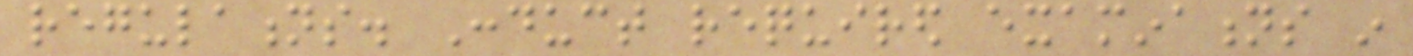regulations. Conduct required examinations in
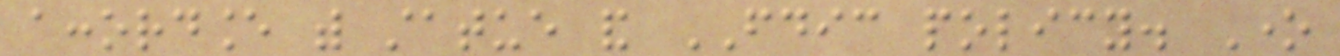accordance with statue and FDIC policy. One
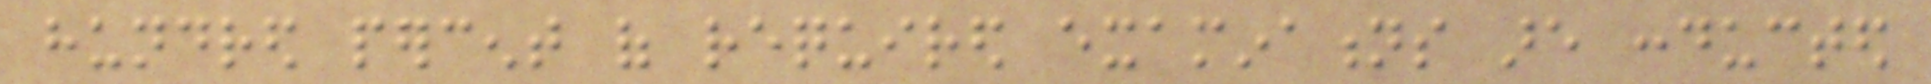hundred percent of required examinations are conducted
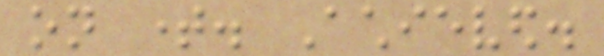on time. Achieved.
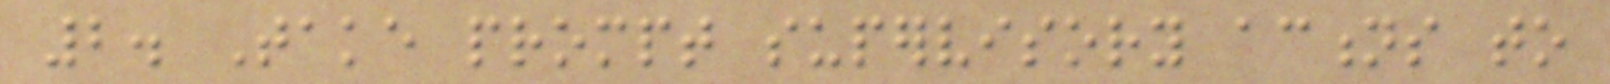2. Take prompt supervisory actions to
